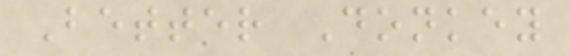Better Donkey
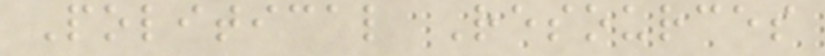Political Resources
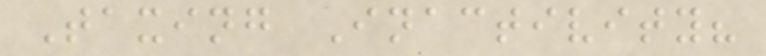Taxing Inactivity?
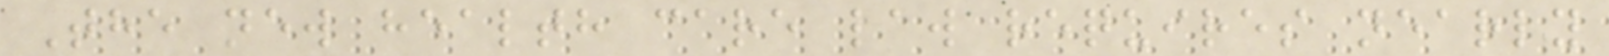The new health care law requires nearly
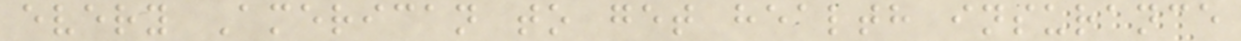every American to get health insurance
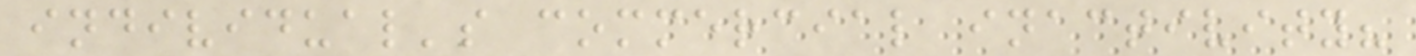individual's commercial inactivity?
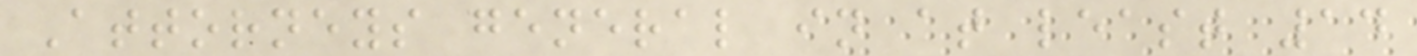Attorneys general in at least 14
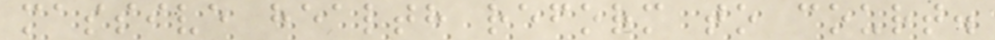massive health reform to court.
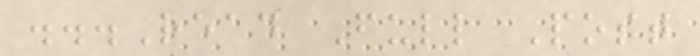...Read Full Post
